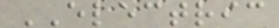ELECTRIC
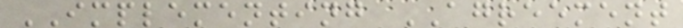IMPLEMENTING AGREEMENT
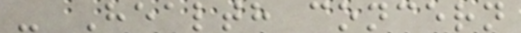- Health concern
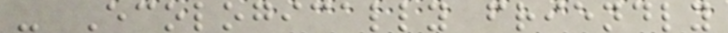- Ecologically friendly
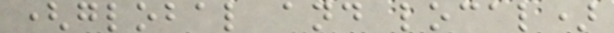(global and local)
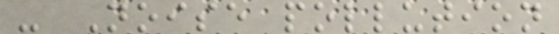- Noise pollution
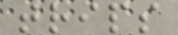trips
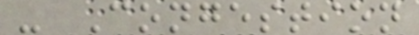- Congestion
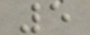5
